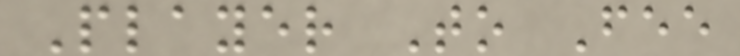Player To Fee
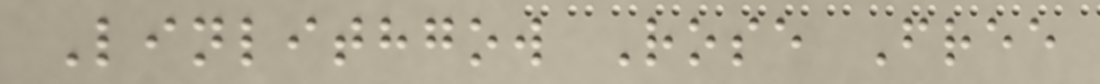Linlithgow Rose Free
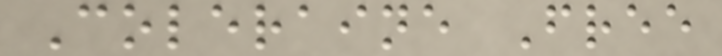Coleraine Free
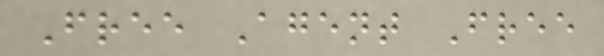Free Agent Free
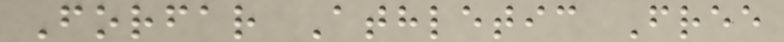Forfar Athletic Free
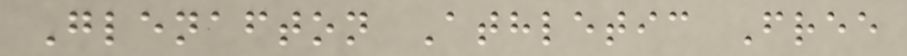Glenafton Athletic Free
